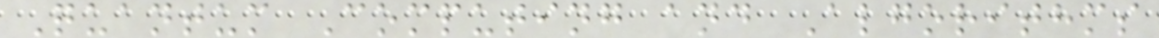Quantum Computing and Algorithms
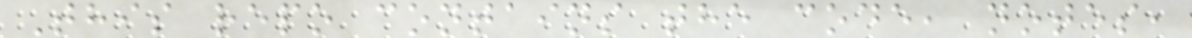This repo contains the code, notes,
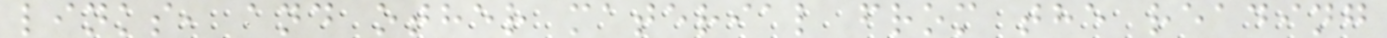links, and other material from the reading
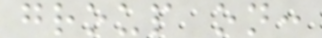group on:
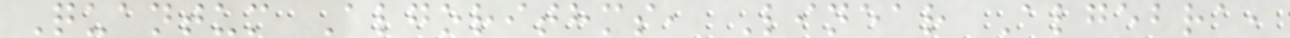Quantum Algorithms, Linear Algebra,
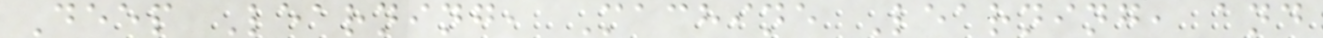Deep Learning, Machine Learning, and
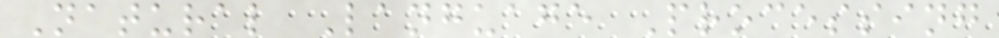Natural Language Processing
